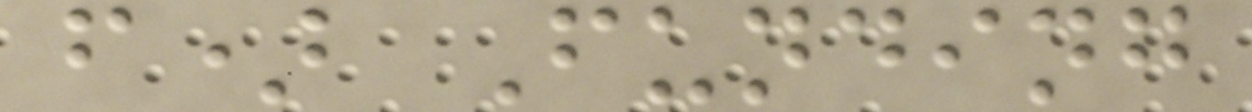f) Funding
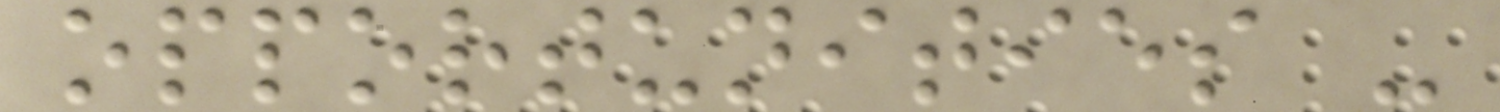opportunities -
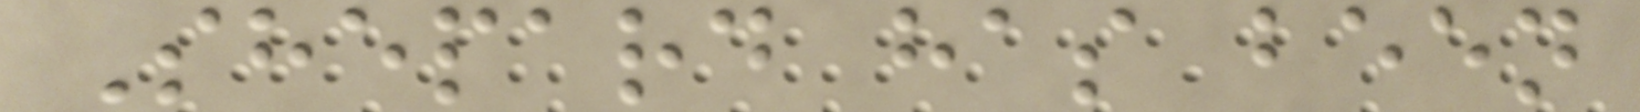Shepard has been
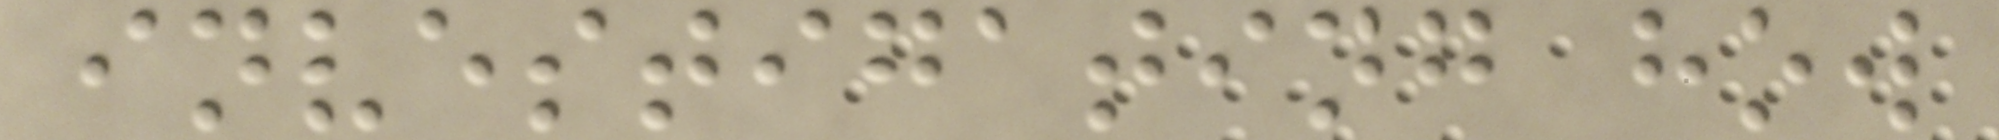investigating how
